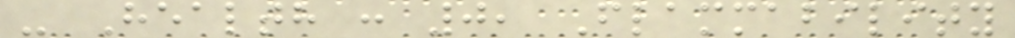- Health : 0, Flammability
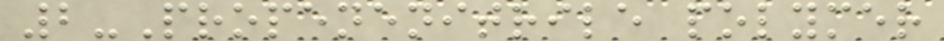2-Propenenitrile polymer
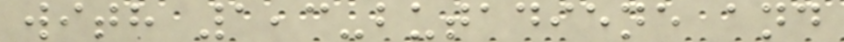with 1,3-butadiene and
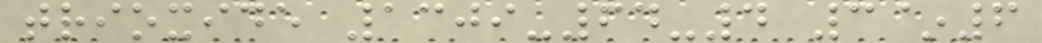trioxide 1309-64-4 3~6
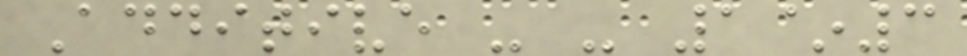Additive - - 1~3
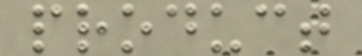product
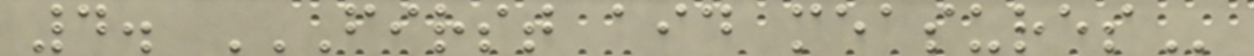4. FIRST AID MEASURES
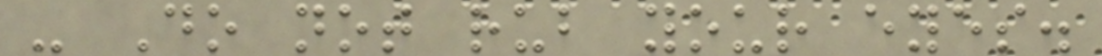- Do not rub your eyes.
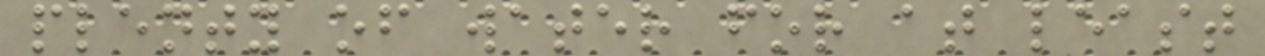plenty of water for at least
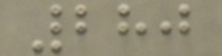280
